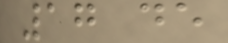17 de
